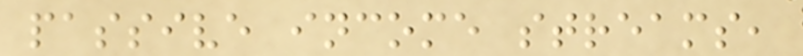passive income streams,
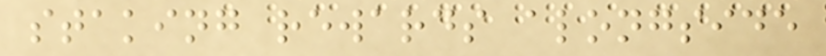staking rewards alongside
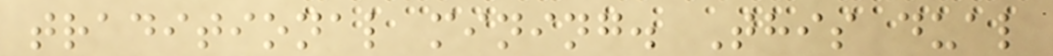traditional mining. This dual
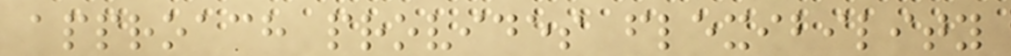approach provides flexibility
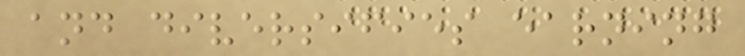and diversifies earning
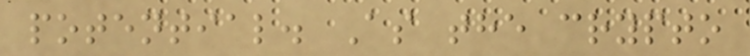potential. As the crypto
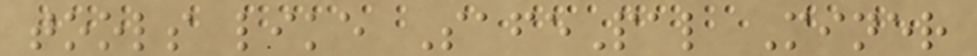tools like SafePal Miner
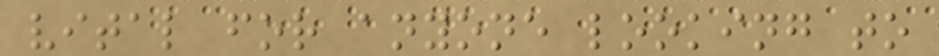vital for anyone looking to
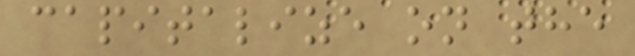capitalize on the
